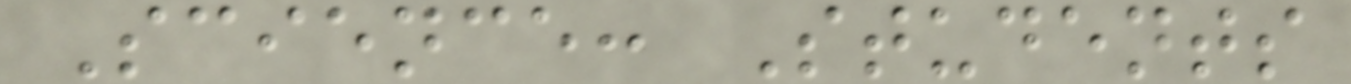Science: Students
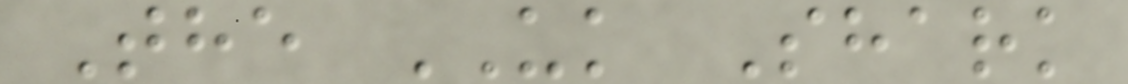The UK Shark
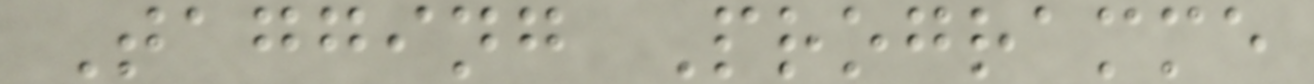Tagging Programme
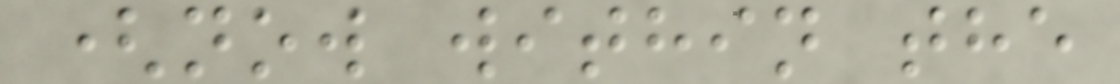(now within the
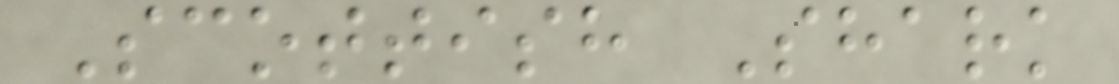Scottish Shark
